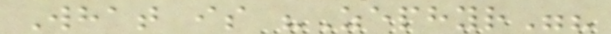What is "Zephyr"?
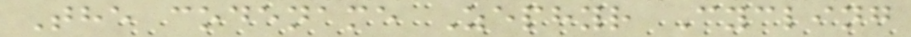The codename Zephyr Cycling
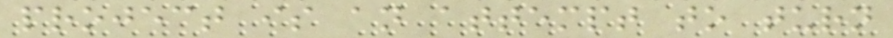project is an attempt to turn
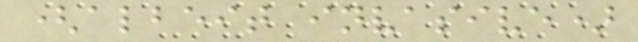(albeit invasive)
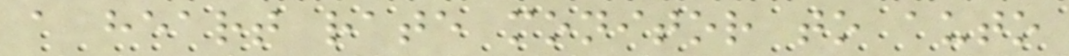a heart rate monitor to auto
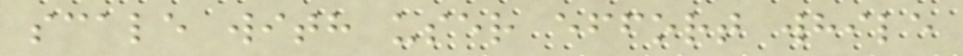scale with user effort while
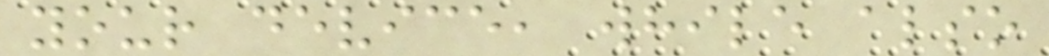your device, while also
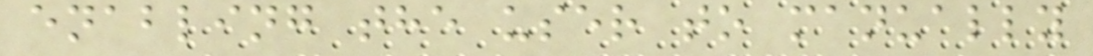enabling the user to manually
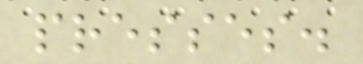presses.
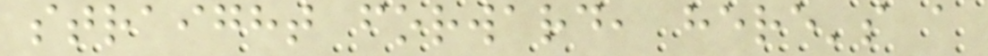straight forward, here's a
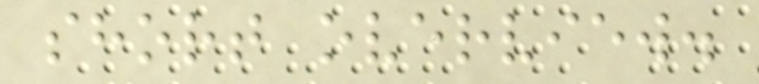short overview.
